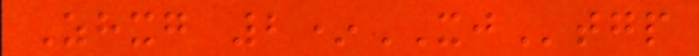Zhxg 2*XJtgp
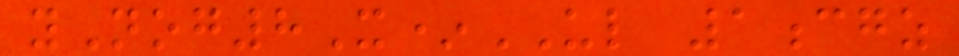yNog8X*UL 1cgz
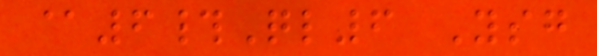@6#Ql6 Ysg
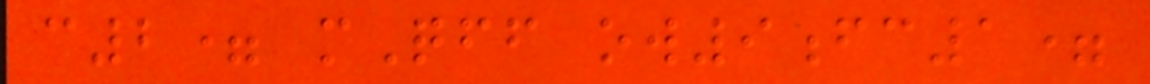c2= mQff ow9fc1=
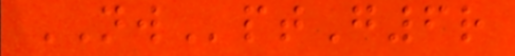NWptG6r
